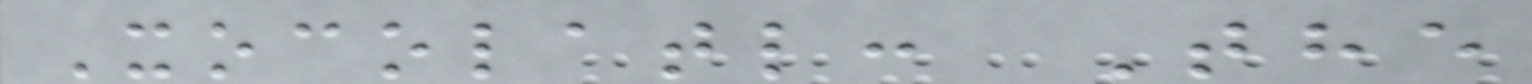Xocolatl: The
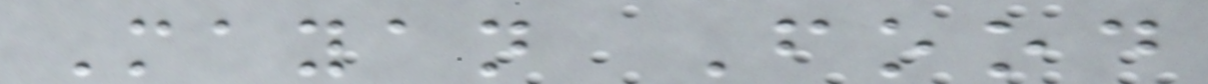Mayan Food
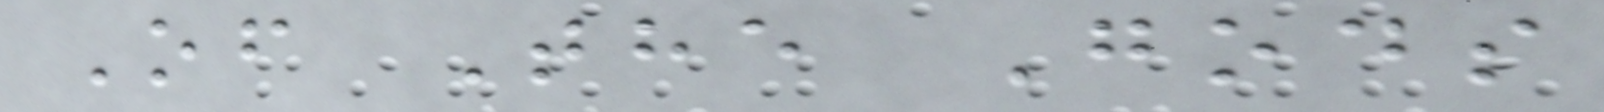Of The Gods
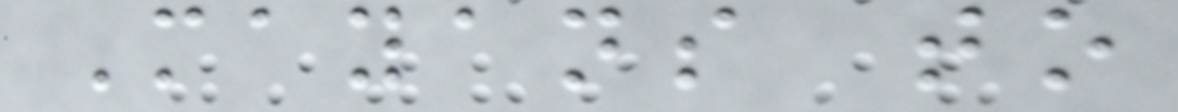Mayans to
